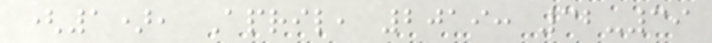(1), April, 2019: 32-39
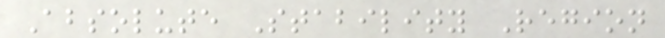Absolute Stability Region
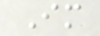Im
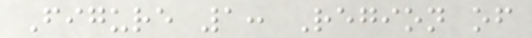Figure 1: Region of
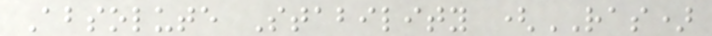Absolute Stability (RAS)
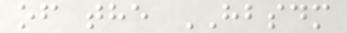of the HBSDM
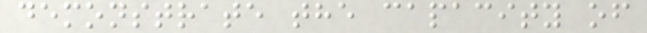demonstrate the capacity of
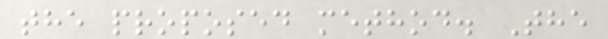the proposed method. The
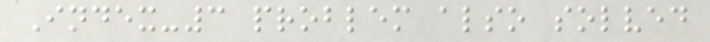Index-3 problem also solved
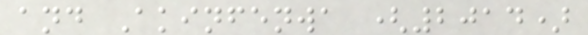and Akinfenwa (2014)
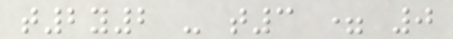t2y2 - t3 = 0
